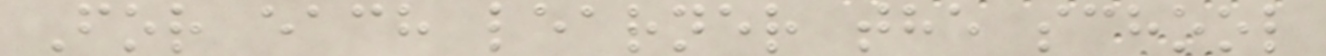For each learner the school
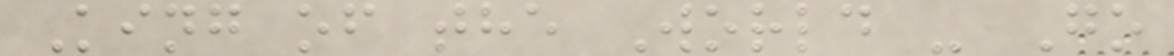King of the World - Go
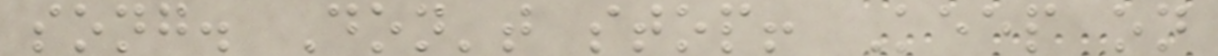song. Don't stop! Keep on
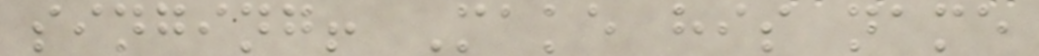singing! Make his name
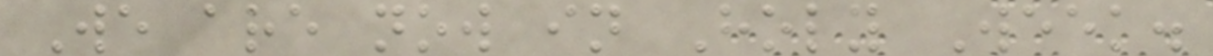We are now in Holy Week.
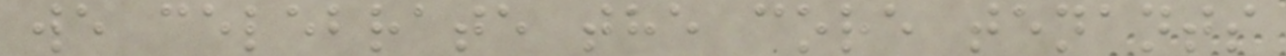we celebrate the core tenants
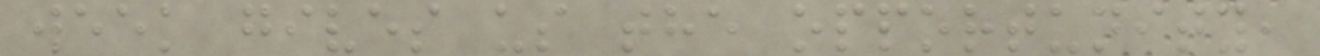week gives us the opportunity,
